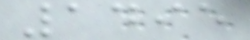1495
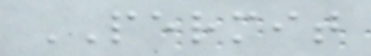PERMIT
